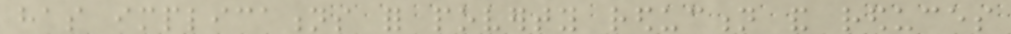has implications for poverty reduction and reduces
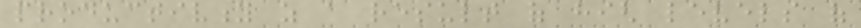productivity as a result of high levels of
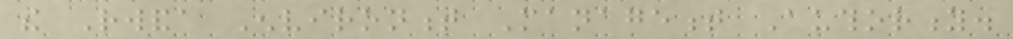the Rwanda Environment Management Authority.
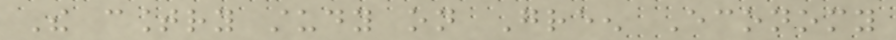The country study on Green Economy
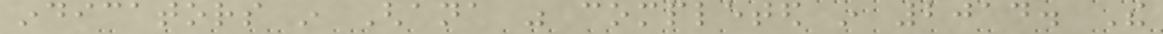indicators in Ghana was completed in 2014. The
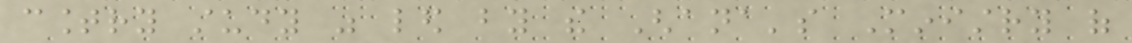country study was led by the Ghana's Ministry of
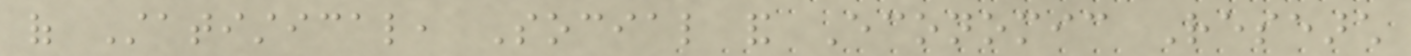of Statistical, Social and Economic Research
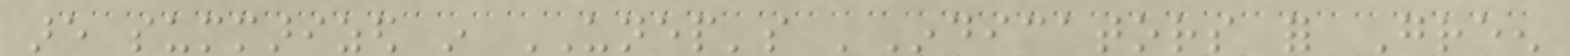are summarized in UNEP's 'Indicators for Green
